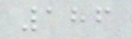186
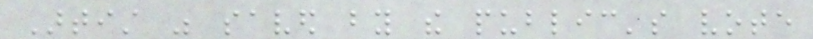Artist was saved by the public's vote
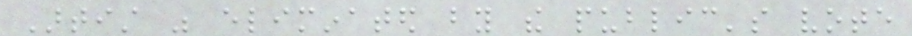Artist was eliminated by the public's vote
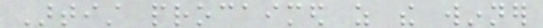Artist procaimed as the winner
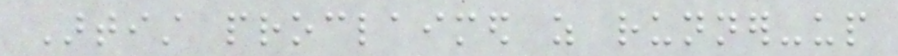Artist proclaimed as runner-up
